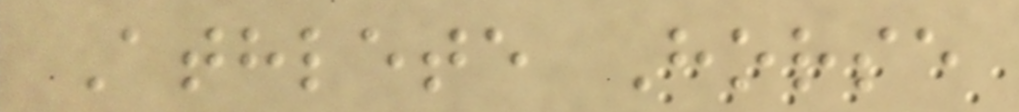Athlete Horse
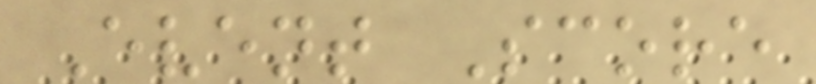Event Score
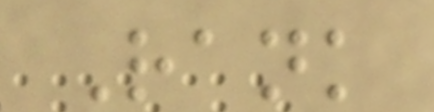Rank
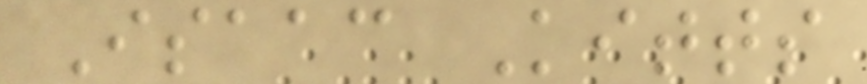Isaac Kitts
